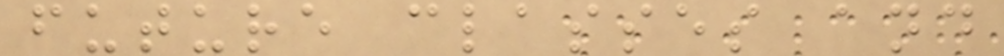future classes and
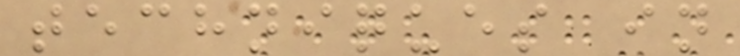techniques in
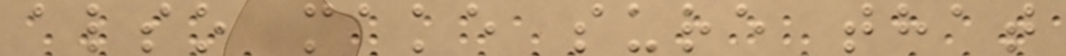also make sure that
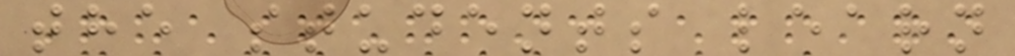the students learn
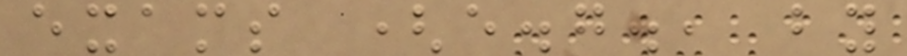exams (e.g., by
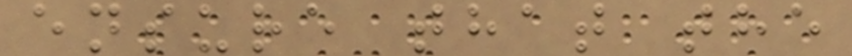ensure that the
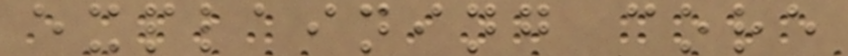explaining core
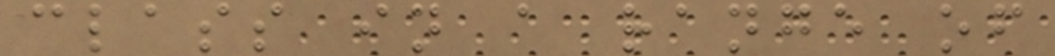class in a range of
